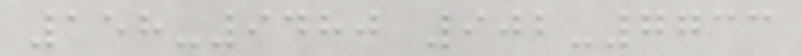158-9480 902-7733
